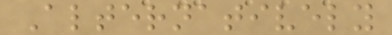Alternatively
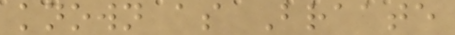known as Braate
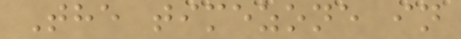The timezone in
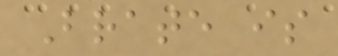Brate is
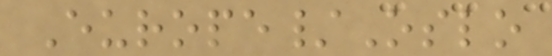Europe/Oslo
